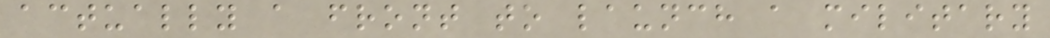actually a front to launch a military
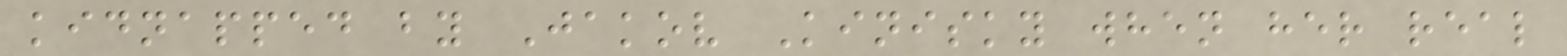kidnapped by Jakov Kinisky when her real
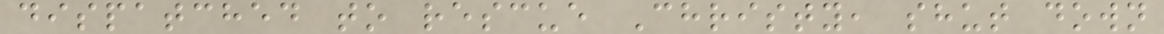dispatched to rescue Christy, shut down
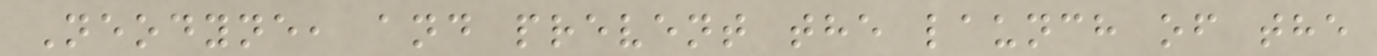Neodyne, and prevent the launch of the
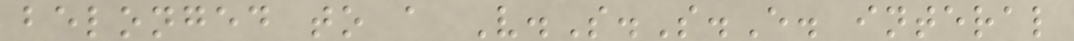belonged to a V.S.S.E. interal
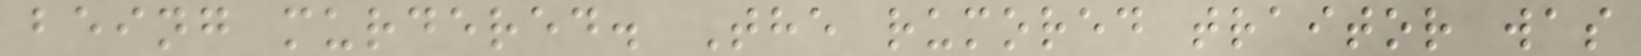being murdered. The rumored traitor was
